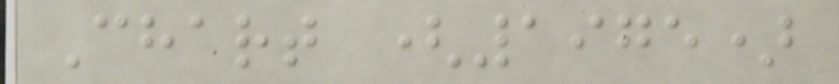Chart (1975)
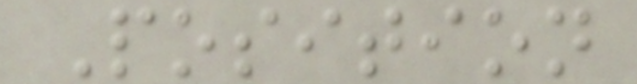Position
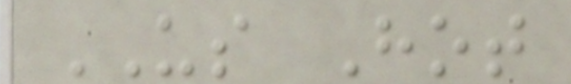US Hot
